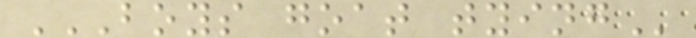BOYS GOAT TYING
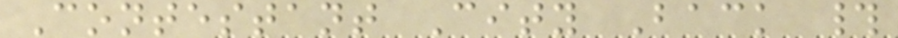Contestant City Back #
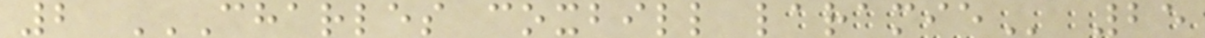2 CHARLES COXBILL LARAMIE 25
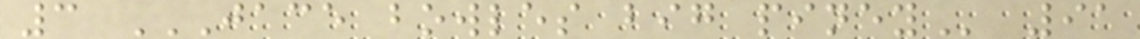3 JACE BOWLES BIG PINEY 91
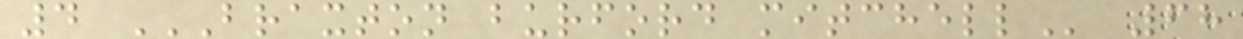4 BRAXTON BURFORD MITCHELL 68
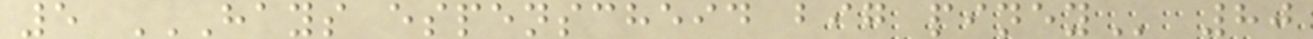5 HAYS ESPENSCHEID BIG PINEY 80
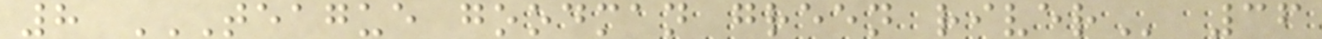8 TEAGUE GOODMAN GREEN RIVER 36
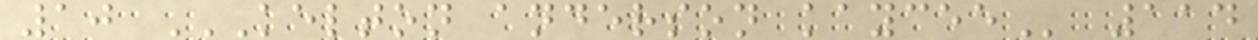10 KELTON ANDERSON KAYCEE 114
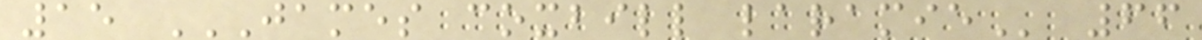15 JAMES COXBILL LARAMIE 66
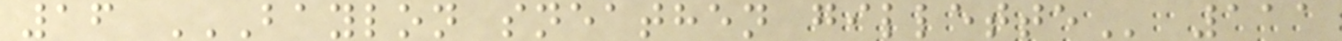16 BAYLON SNEATHEN GILLETTE 111
